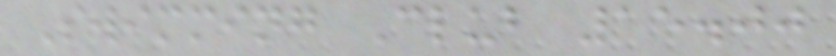Swimming Club 15.00
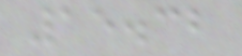15.32
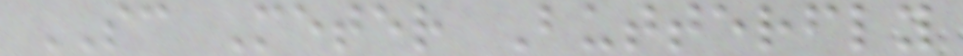SC Meter Butterfly
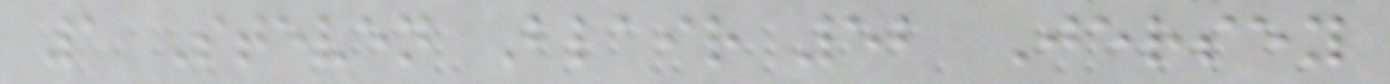1 Steven Blair 52 Jersey
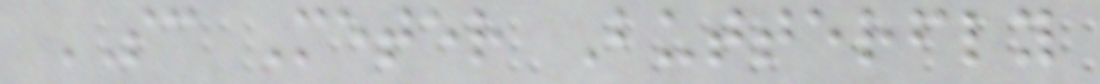SC Meter Butterfly
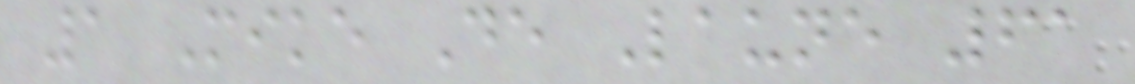1 Mike De Laune 61
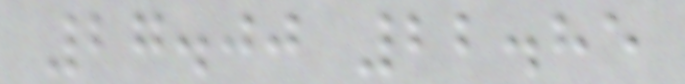27.00 22.85
